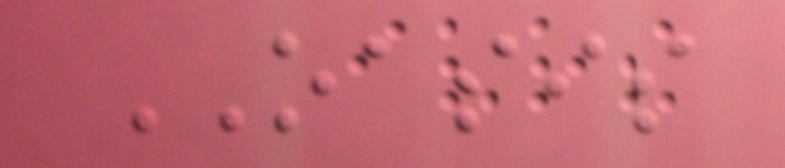OASIS
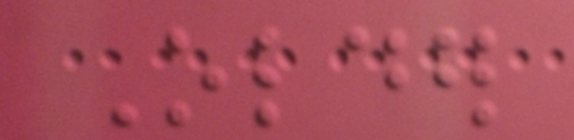Older
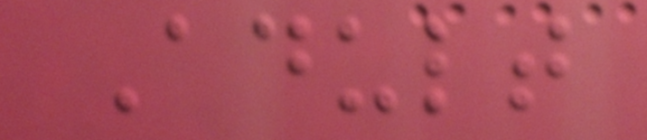Adult
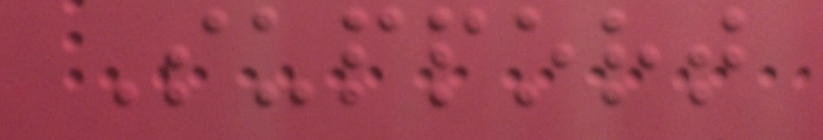Support
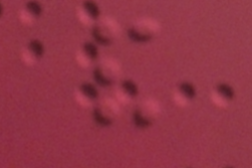and
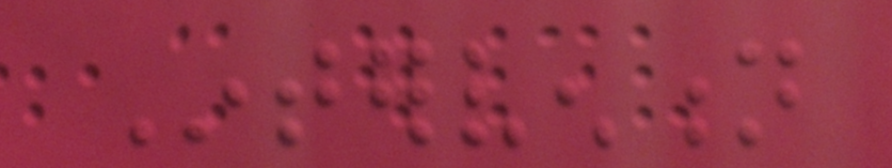Intervention
